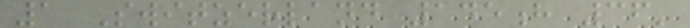1 Switzerland 145h 36'
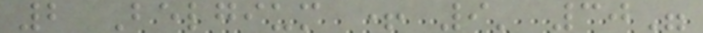2 Belgium + 9' 30"
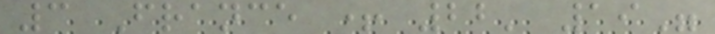3 France + 22' 19"
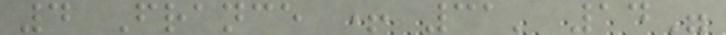4 France + 31' 14"
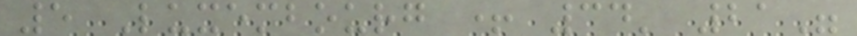5 Luxembourg + 34' 21"
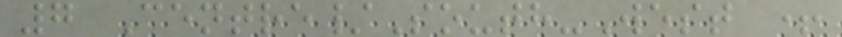7 Centre/South-West +
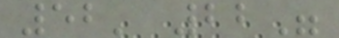52' 22"
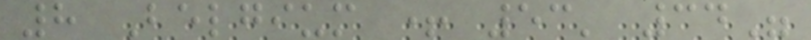8 Belgium + 53' 34"
